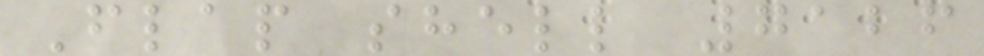Flap shell 7126
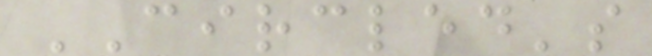CIRCLED's
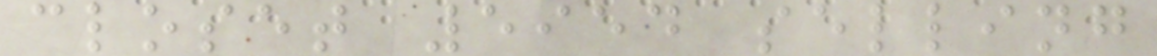closet 5954 selling
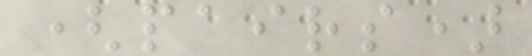(pairs)
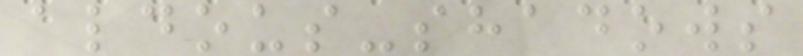aldous-shadows
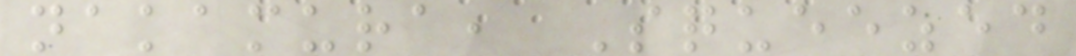nakamura, Squeezed
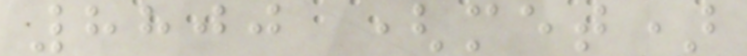8800 (met)
